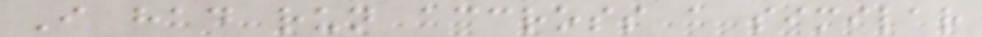I had run accross a similar
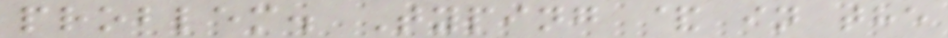problem. Typing & in the
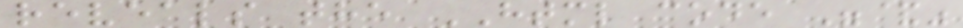reveals the HTML code "&"
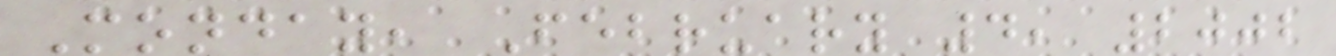Monday, February 4, 2002
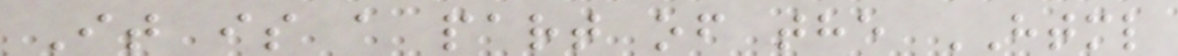It is a part of the HTML
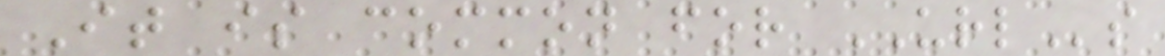It is common for URLs
